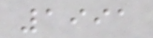1991
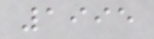1995
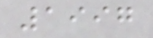1997
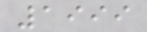1999
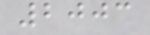2003
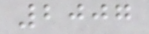2007
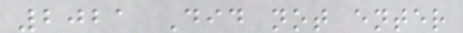2021 Did not enter
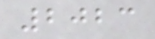2023
